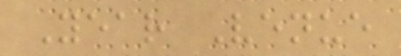Year Venue
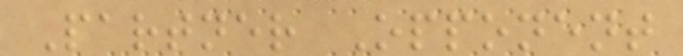Partner Opponent
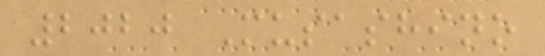2020 Musashino
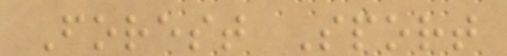Forest Sport
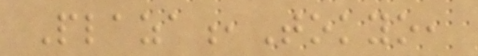Plaza,Tokyo,
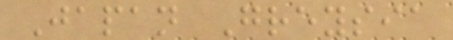Japan Greysia
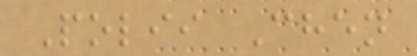Polii Chen
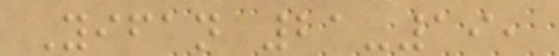Yifan 21-19,
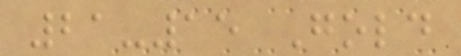21-15 Gold
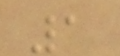1
